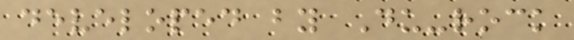developed by Du-rock
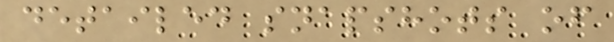detailed snapshots of
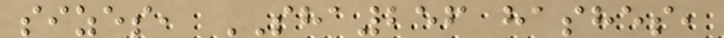sizes, SHA256 hashes,
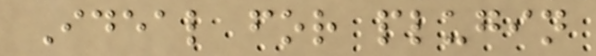Ideal for plugin
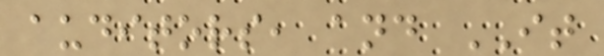auditors, and IT
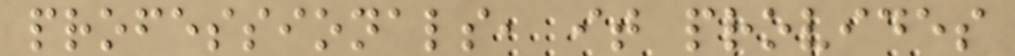professionals, it provides
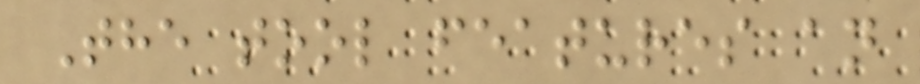The tool features an
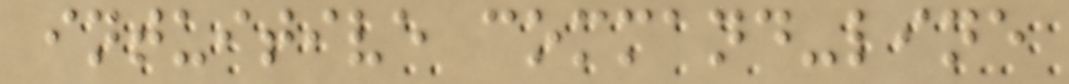intuitive command-line
